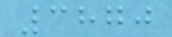3870
